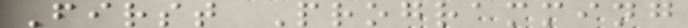First Programming
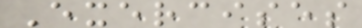Exercises
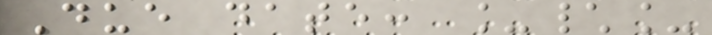Due date: _\_
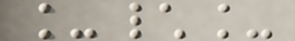_\_
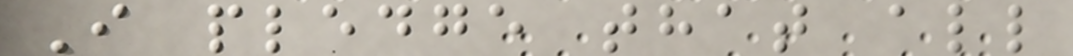I pledge that all
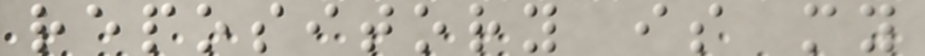repository is my
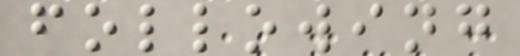following
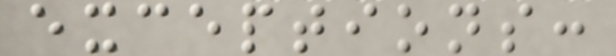exceptions:
